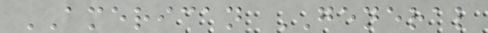AMERICAN GENERAL
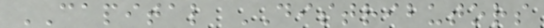CAPITAL DISTRIBUTORS
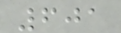601
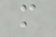m
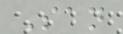San
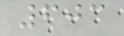603
